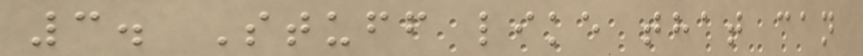3. Stuff like that can
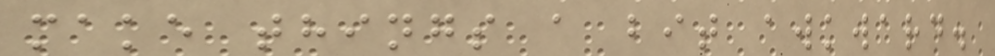make things a bit awkward.
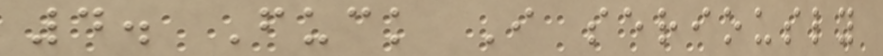4. Fuck I seriously
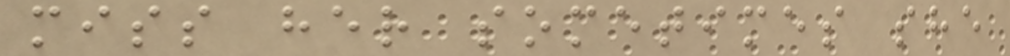miss her sometimes she
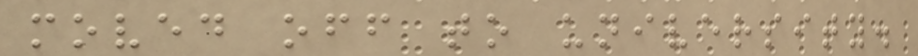moved off to university.
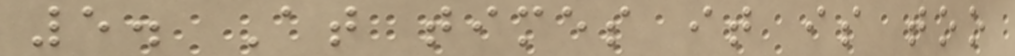5. At times it is too
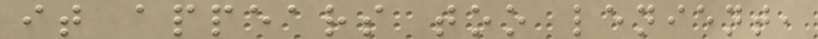it appears too lenient,
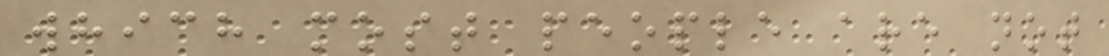which most people are not
